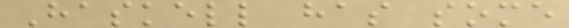Haskell has some
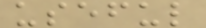useful
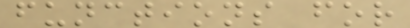functions for
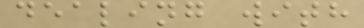dealing with
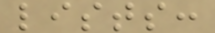lists:
